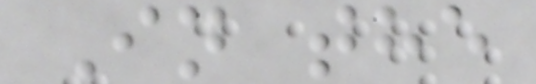In the
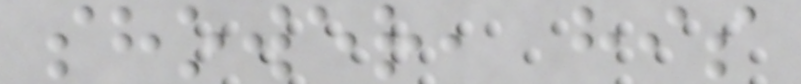shower, his
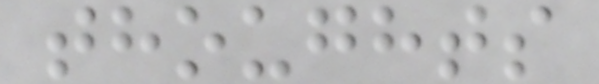thoughts
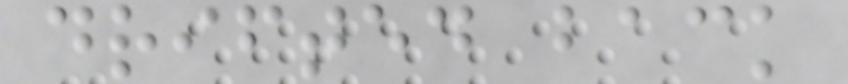drifted back
